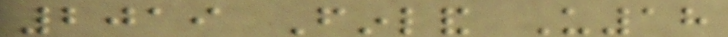2019 Finland U18
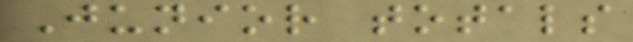Junior totals
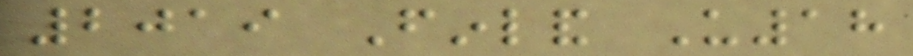2019 Finland U18
